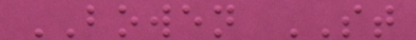BOWEN ST
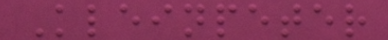Kleinpeter
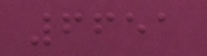6651
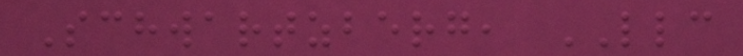Schwartzberg, LLC
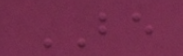BE
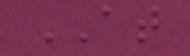AT
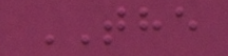THE
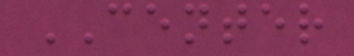CENTER
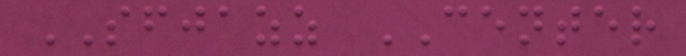SFJAZZ CENTER
